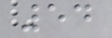54
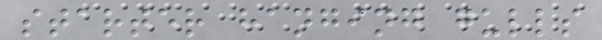starter hanging gulls
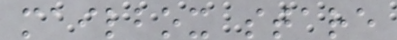mailbox stare
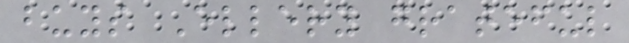buys Ellery grateful
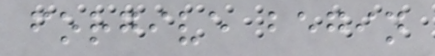forgive begin
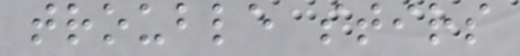trouble stirs
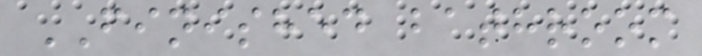FINISHED bathroom
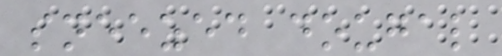sneezed dougal
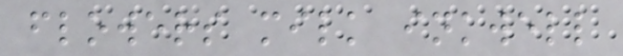flowers milk inkwell
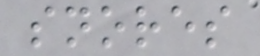snores
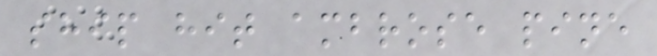ship hit ambrose pine
